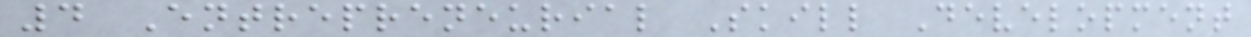4 Entrepreneurial Skill Development
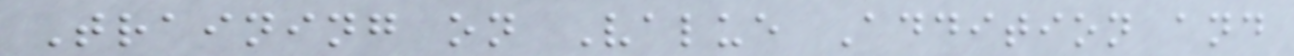Training on Value Addition and
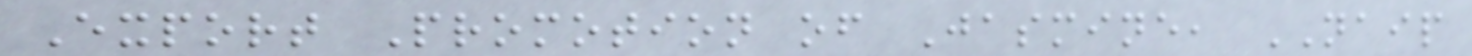Export Promotion of Jasmine, NAIP
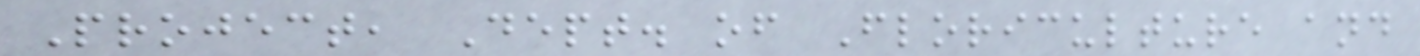Project, Dept. of Floriculture and
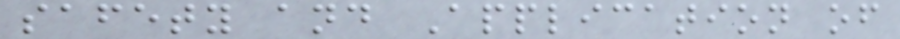safety and Application of
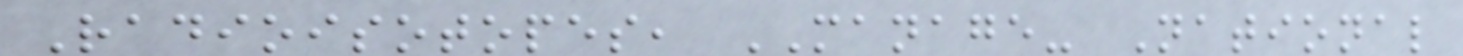Radioisotopes, MANAGE- National
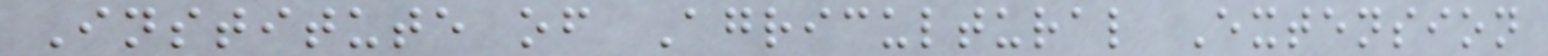Institute of Agricultural Extension
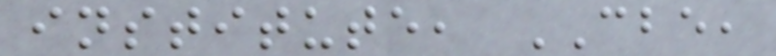institute, CBE,
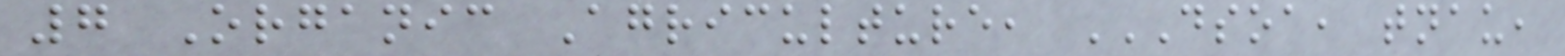7 Organic Agriculture, DSOA, TNAU,
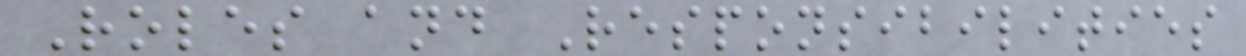Roles and Responsibilities
